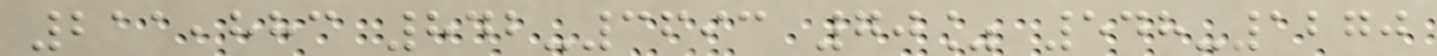211,883 842-3693 70% 548-1270
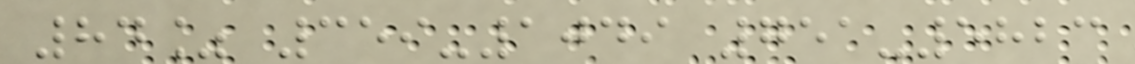84% 359-1049 751-5823
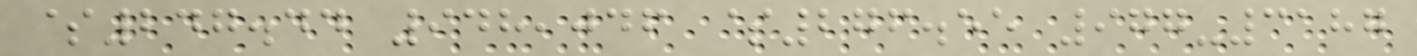$247.44 948,046 $276.55 977-3187
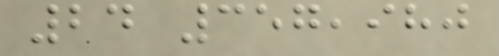24 357,980
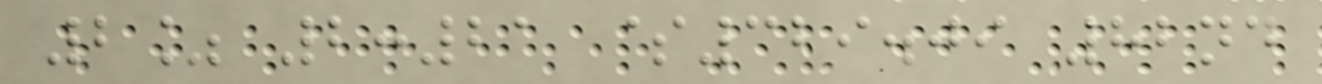2% 2:21 $329.09 82nd
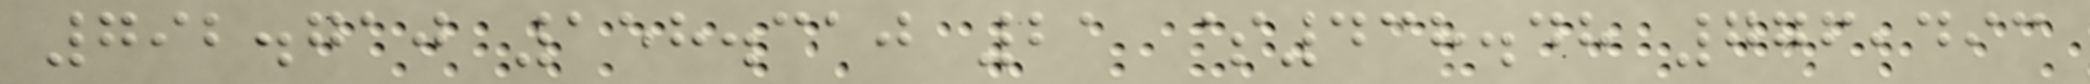792.710 158.310 21 $438.48 776,493
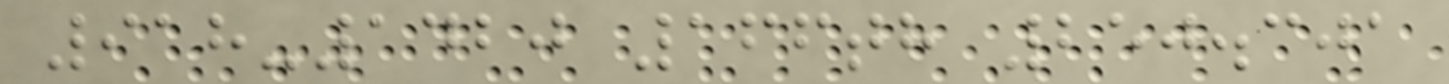918-1420 166th 250.301
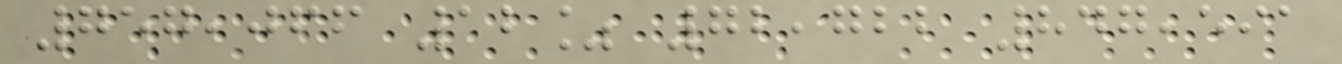757,066 12% 72,722 847,591
